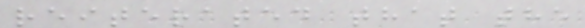reiterated that the
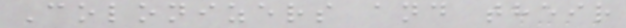Colonizers and their
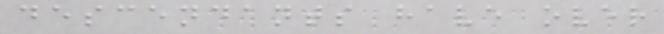descendants have over
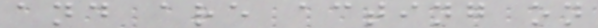and are acting on
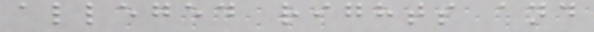alleged rights and
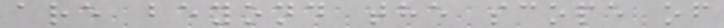are beyond the scope of
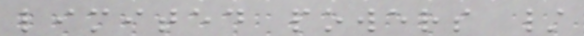limited powers /
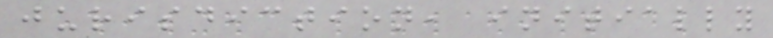jurisdiction, initially
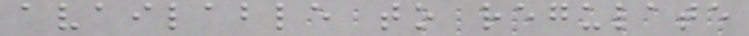available to regulate
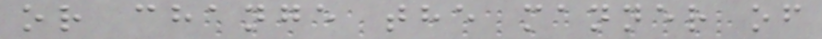or change the manner of
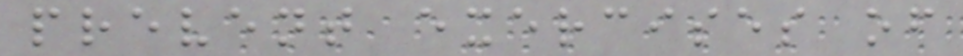prevent exercises of
